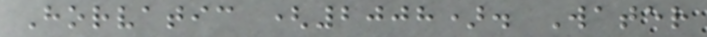Horvatic (2008). Water
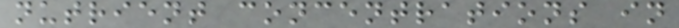nutrient concentrations in
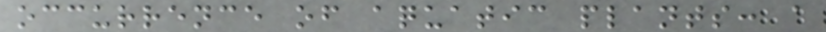occurrence of aquatic plants: a
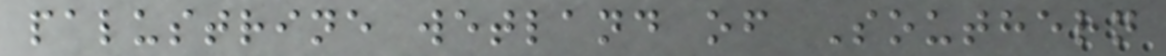palustrine wetland of Southern
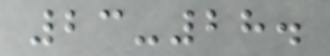23-28.
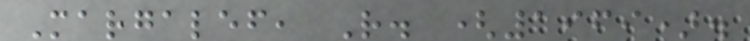Margalef, R. (1969).
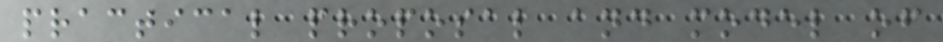practical proposal and model of
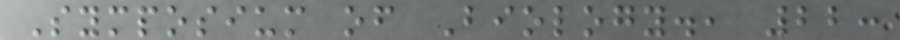Symposium of Biology., 22:
